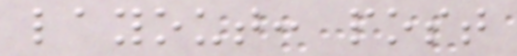layout: post
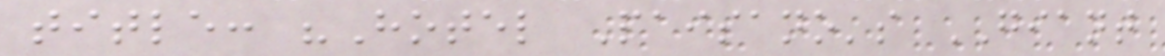title: "Hotel Paisano's GIANT
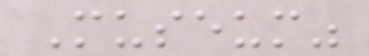Museum"
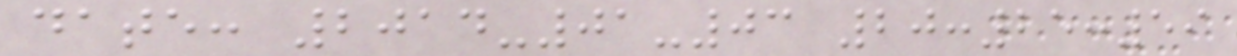date: 2014-01-03 20:25:59
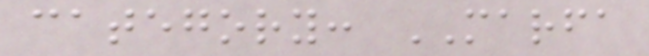category: MARFA
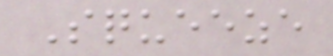Squeeze
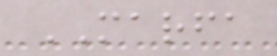MARFA
